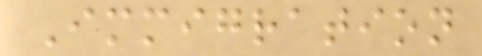Immigration
